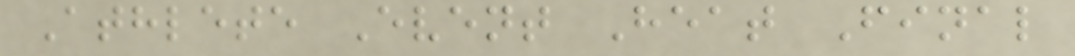Athlete Event Heat Final
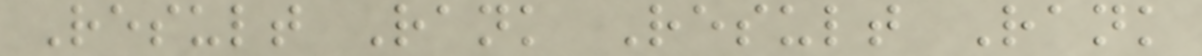Result Rank Result Rank
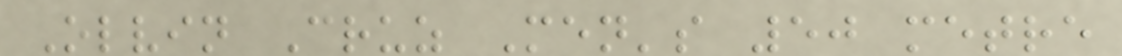Olvin Cruz Men's 50 metre
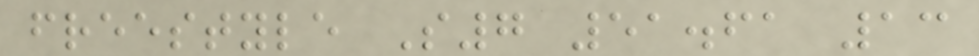freestyle S7 51.61 13
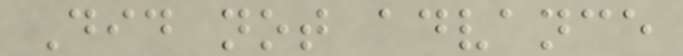Did not advance
